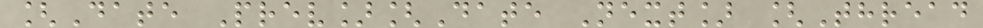[Date Prev][Date Next] [Thread
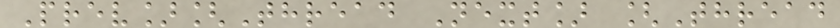Prev][Thread Next] [Thread
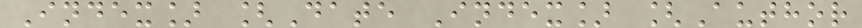Index] [Date Index] [Author
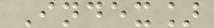Index]
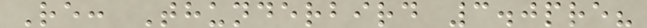Re: Thunderbird 3.0pre?
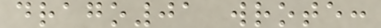drago01 wrote:
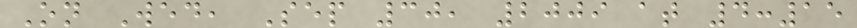On Wed, Sep 30, 2009 at 4:15
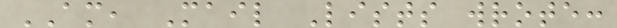AM, Mail Lists wrote:
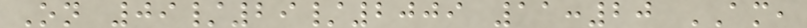On 09/29/2009 11:20 AM,
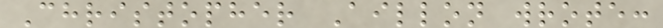Christopher Aillon wrote:
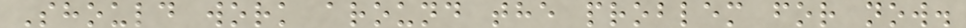Should work around the problem for now.
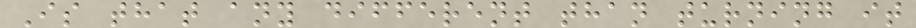Is that any different than turning it
